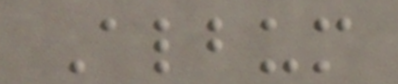Album
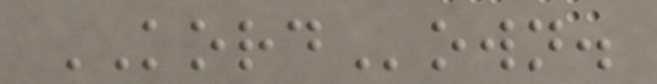KORDown.
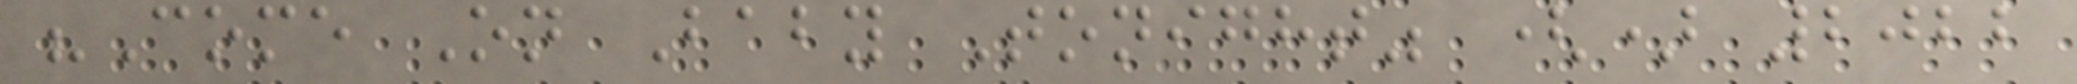"Come On Baby Tonight" () 2022
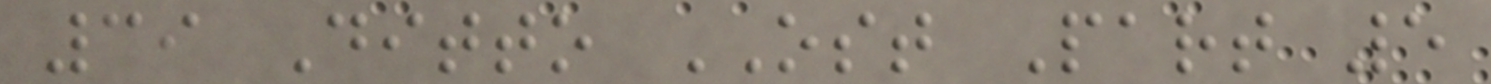39 Ditto OST Part 5
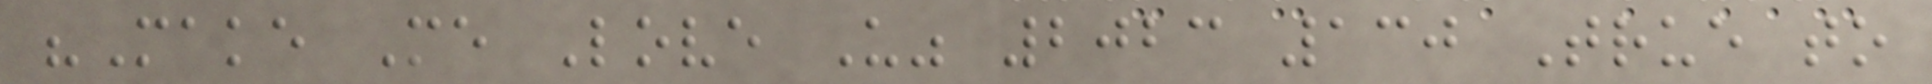"Make Me Love U" 2023 130 True to
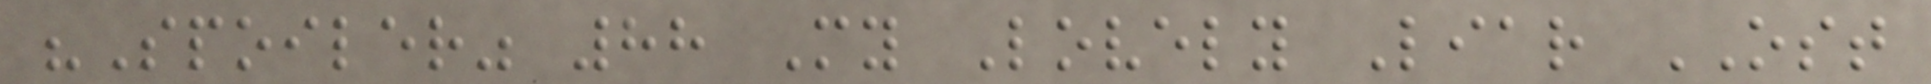"Spoiler" 88 My Lovely Liar OST
